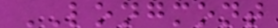LONGMONT
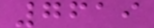7619
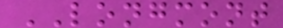LONGMONT
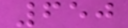650
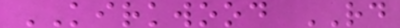KIRKWOOD RD
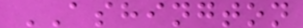ASHINGTON
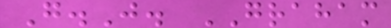G.J. GRAHAM
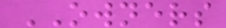OWNERS
